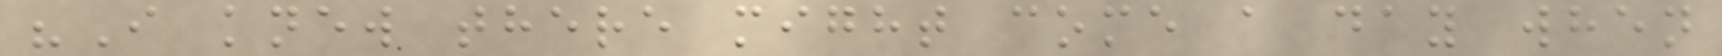"I knew there might come a day when
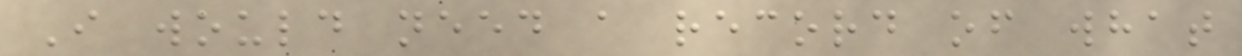I would need a record of what
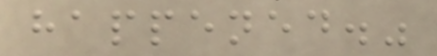happened."
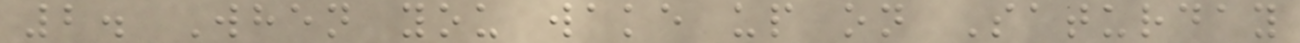2. When you wake up on Saturday
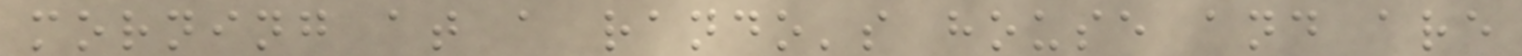morning at a rando's house and are
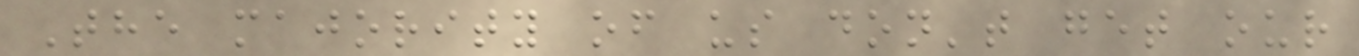The majority of us don't get our
